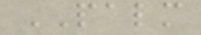PALM
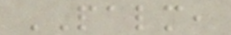PALM,
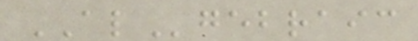ALgebraic
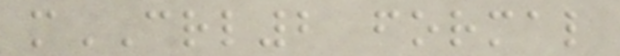mCRL2 formal
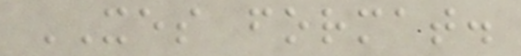XES format.
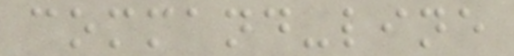command-line
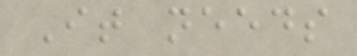It needs
